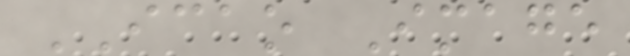ICAO Image
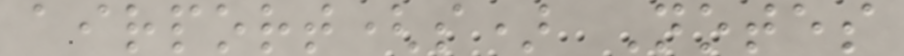airport(s) Notes
